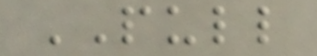PULL
